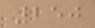250
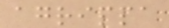agrippa
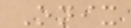Onix
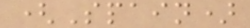(Spain)
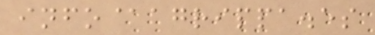info@agrippa.es
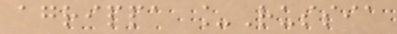agrippa _Russia
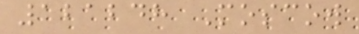121248 Moscow
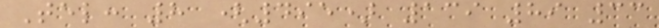Tel: 8 (495) 139 89 33
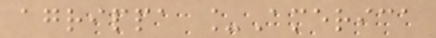agrippa _America
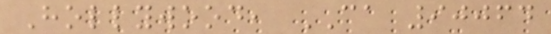Hollywood, CA 90064
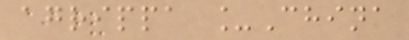agrippa _China
